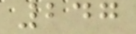247
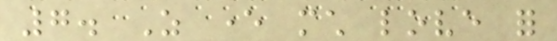7. As ever much love for
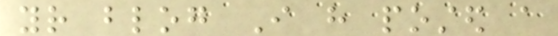your blog I have posted a
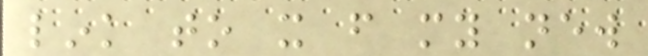link to it from my new
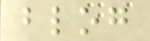blog
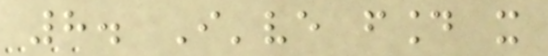8. I've found it
